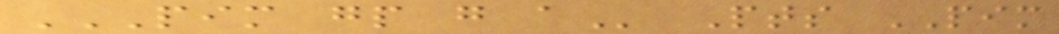PIM GP G A Pts PIM
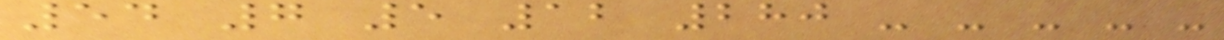54 7 5 12 280 - - - - -
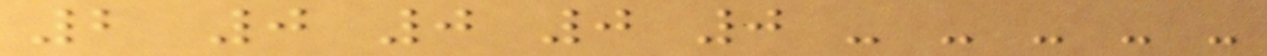2 0 0 0 0 - - - - -
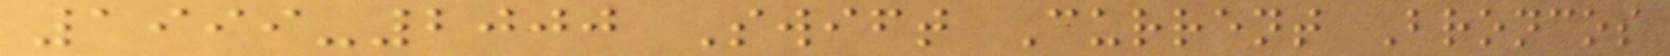1999-2000 Swift Current Broncos
